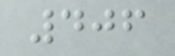406
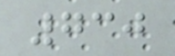730
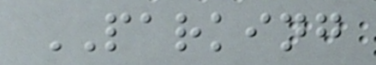PARKING
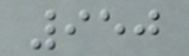950
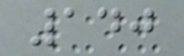140
